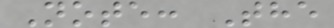Note: The
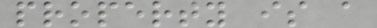property is a
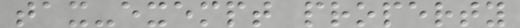tax-exempt property
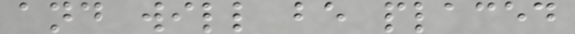and will be placed
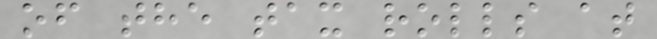of the tax rolls at
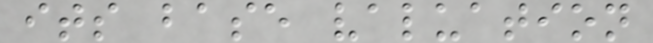its base valuation
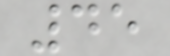45
